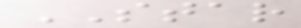STAR
